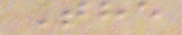The
